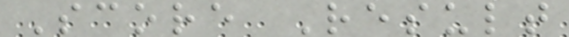Score Result
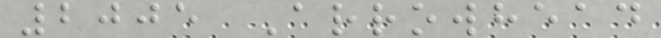2005 Arrowhead
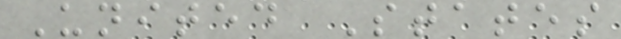United States
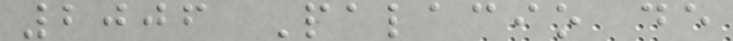2006 Palacio de
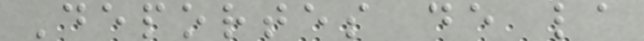Deportes de la
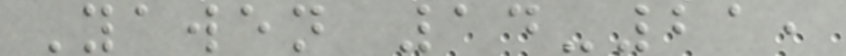Yawen 14-21,
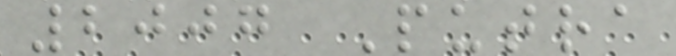2007 Putra
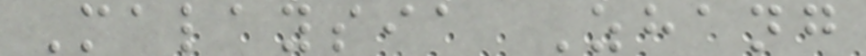Malaysia Zhang
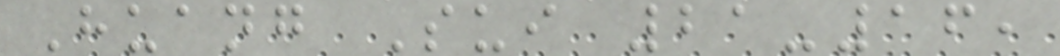Huang Sui 21-16,
